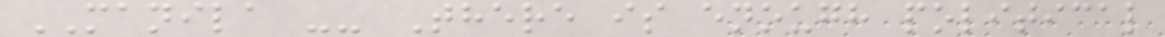MANILA -- There is enough political
